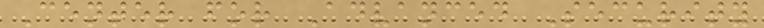Center for Advanced Security
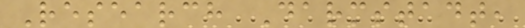Research Darmstadt,
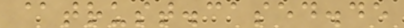@trust.cased.de
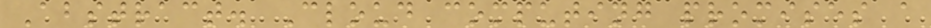Abstract. Cloud computing promises a
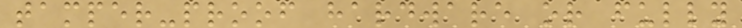tamper-proof hardware or fully
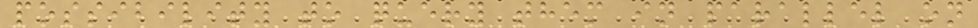possibility to query them in parallel on
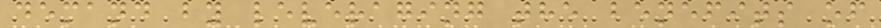demand by leveraging the benefits of
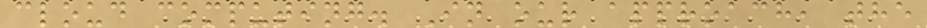cloud computing. In our approach, the
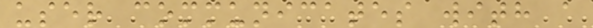user communicates with a
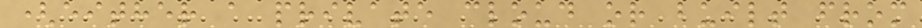(either a private cloud or built from
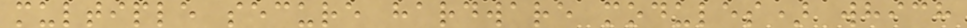multiple secure hardware modules) which
